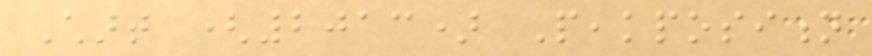Chart (2013) Peakposition
